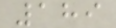189
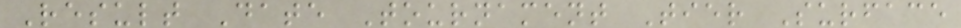Result Date Tournament Tier Surface
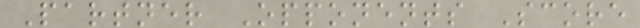Partner Opponents Score
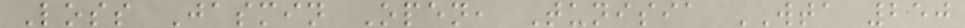Loss Jasmin Open, Tunisia WTA 250
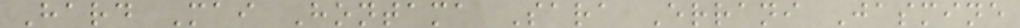Hard Mai Hontama Sara Errani Jasmine
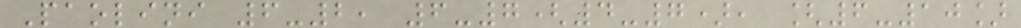Paolini 6-2, 6-7(4-7), [6-10]
